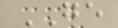GE
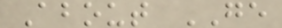About GE
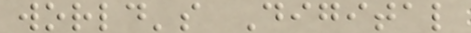world's Digital
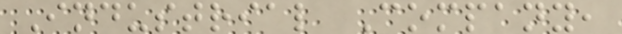Industrial Company,
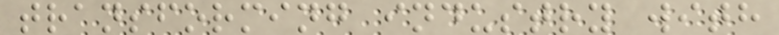transforming industry with
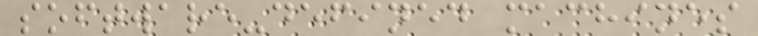software-defined machines
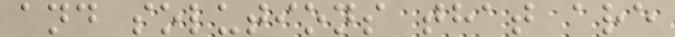and solutions that are
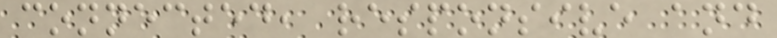connected, responsive and
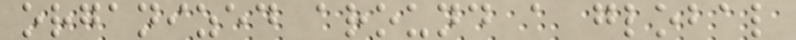organized around a global
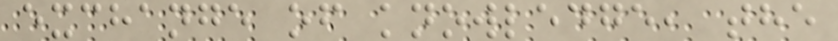exchange of knowledge, the
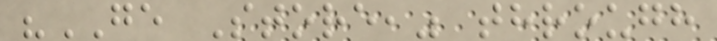"GE Store," through
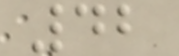42
